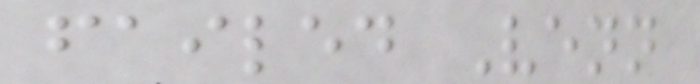failed Venn
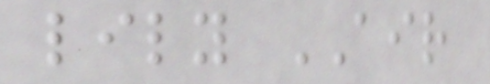lily AIR
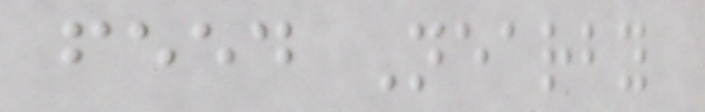feed Nearby
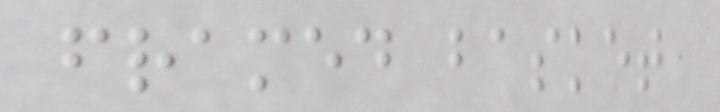framed basket
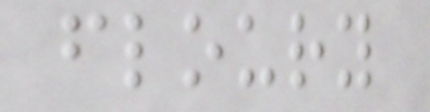floury
